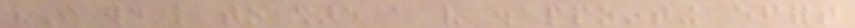"I would like to share a very disappointing effort
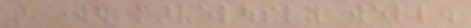that worked marvelously well.
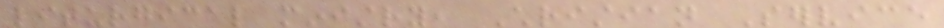liturgical ministry, Christian Service
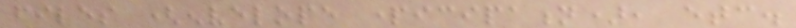files (envelope participation), etc.
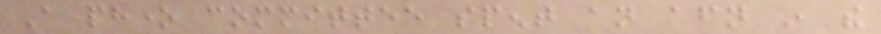A phone committee spent an afternoon in the
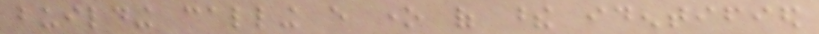building calling every one of these identified
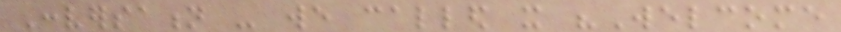Conversation - we called it "Welcome
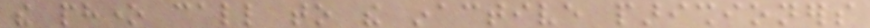the phone call to the inactive parishioners
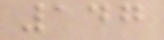147
